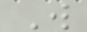W
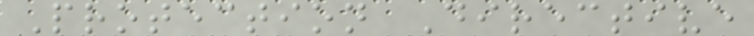Protection Directive
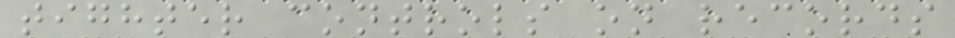tighter controls on records
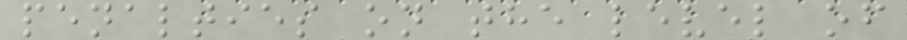penalties on the level of
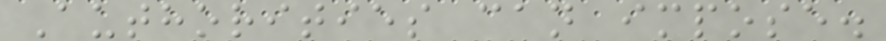Authorities can impose.
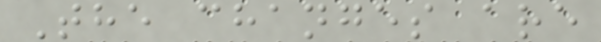The changes are
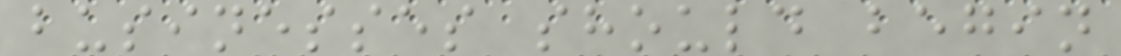businesses should begin
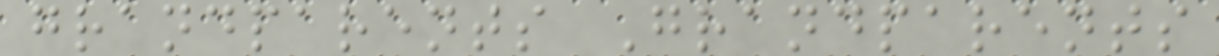grandparents Grandparents
